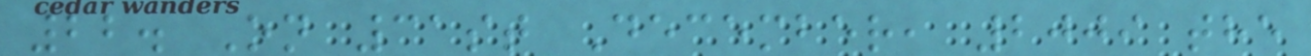22. On 31st December, 2009 the
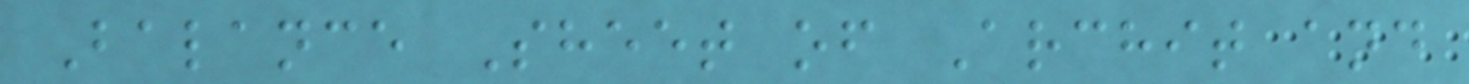Balance Sheet of Archit and
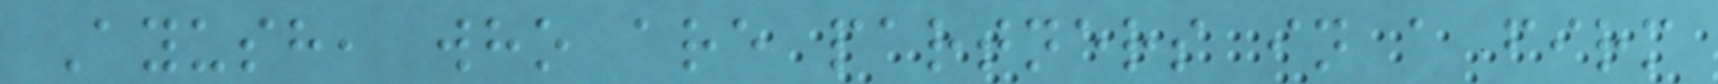Ayush, who are partners in a firm
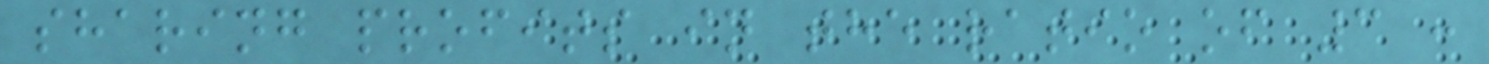sharing profits in the ratio of 3 :
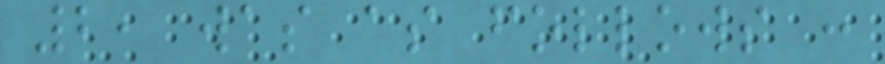2, was as follows :
